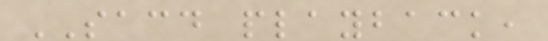SACD playback,
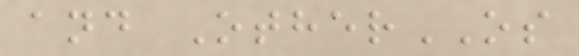and OtherOS
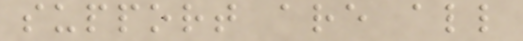support are all
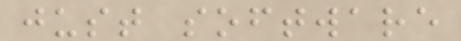just software
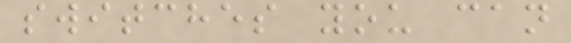switches you can
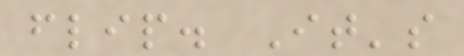flip. It's
